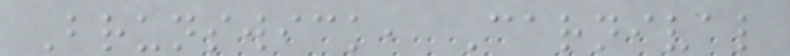Brunswick, Carnival
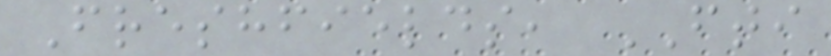Freshfields, FTI
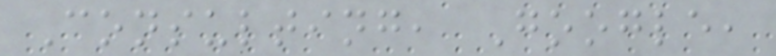Consulting, Google,
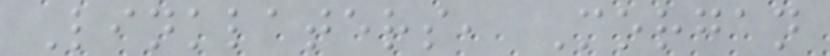Linklaters, Morgan
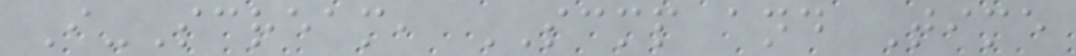I-Scream, SCMP and Time
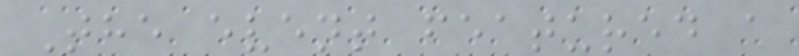The event featured a
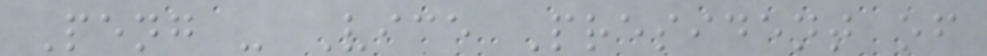Peng - Vice President of
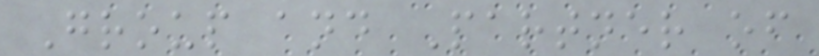Group and Partner of
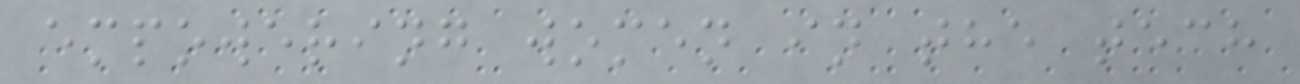empowering women in the tech
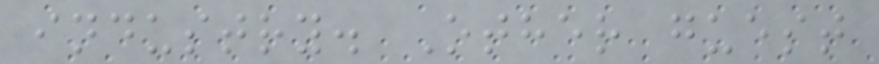industry. Other guest
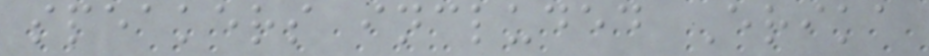speakers included Erika
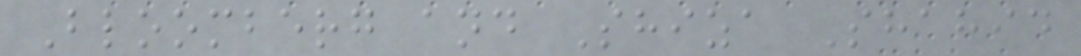Bloomberg and Shiza Shahid
